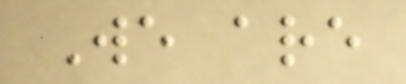We are
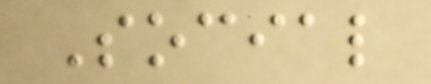Social
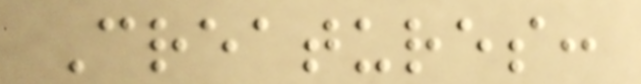Creatures:
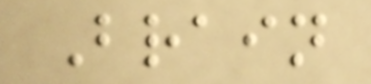Brain
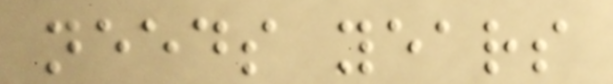needs years
